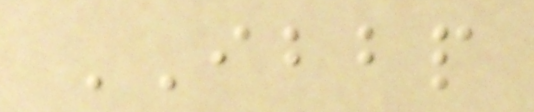IBBP
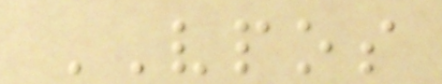VPOS
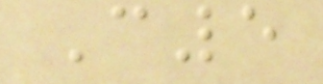C5
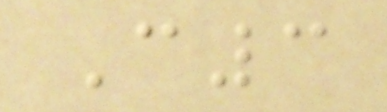C3
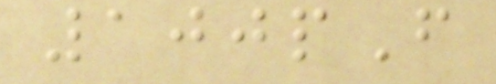100pF
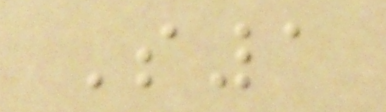S1
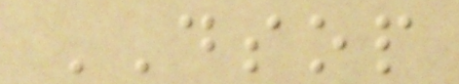DSOP
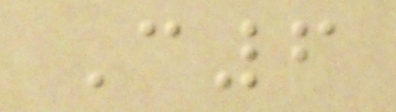C6
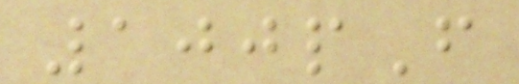100pF
